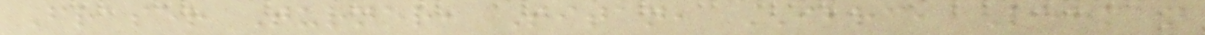Fraser Turner, Titan, IBRC, Lehman
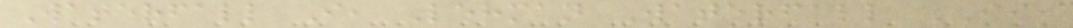Waterfall I, Lehman Waterfall II,
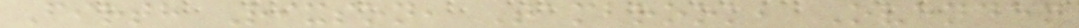Firth Rixson, Tambrook, Ovenden
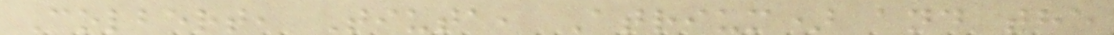Colbert, Tiuta, Atrium) and the
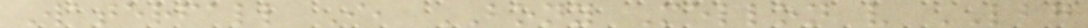Waterfall I, BONY Mellon v LBG
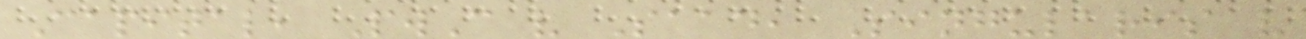Capital, PwC v Saad, Singularis v
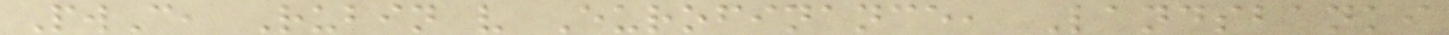PwC, Rubin v Eurofinance, Landsbanki
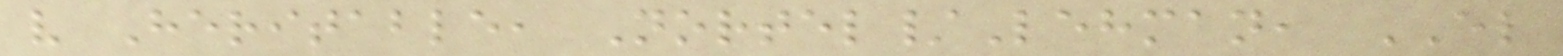v Heritable, Nortel/Lehman, EL
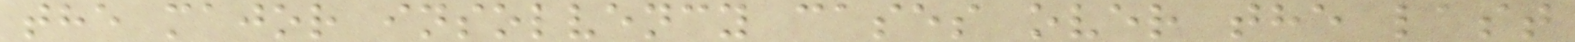the major insolvency cases over the last
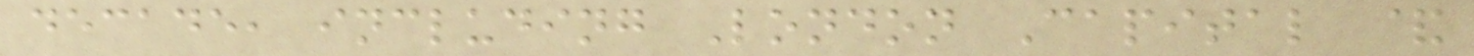decade, including London Capital &
